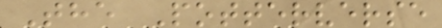The Potterverse
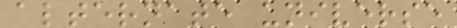alternate universe
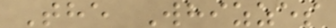The Whizzes
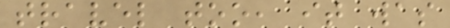travel too, it was
